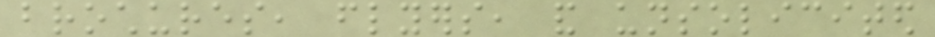brochures, flyers, and unsolicited
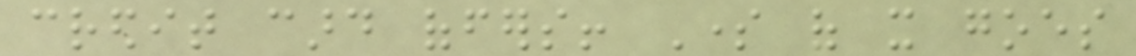credit card offers! Some of it goes
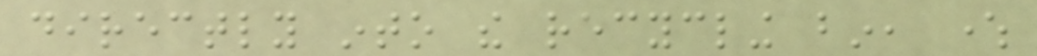directly into the recycling bin, where
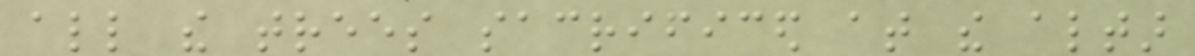all the trees sacrificed at the altar
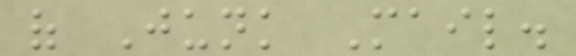of Junk Mail.
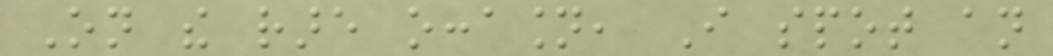On the rare occasion, I spot an
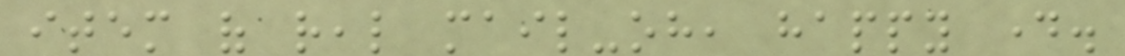item of real mail-oh, happy day.
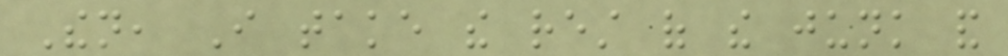Then, I take the rest of the junk and
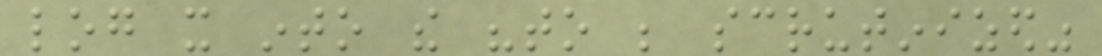log it into the "to be scrutinized"
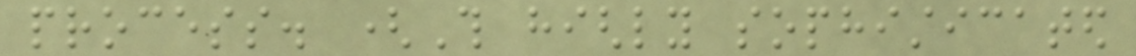process. (This highly sophisticated
